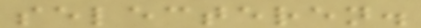selecteren.
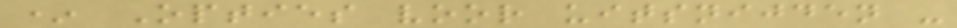* Opties voor uitsnijden -
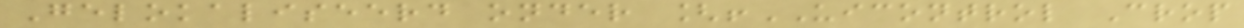Gelokaliseerd onder [!UICONTROL Crop
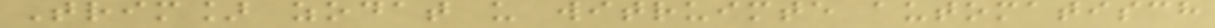Trim] zodat u witruimte automatisch
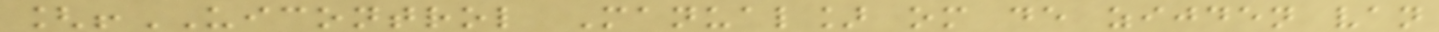[!UICONTROL Manual] om de zijden van
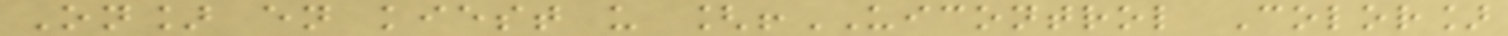On] en kiest u [!UICONTROL Color]
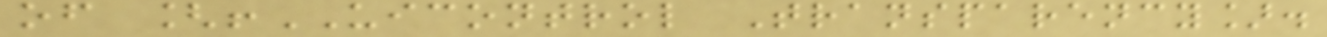of [!UICONTROL Transparency].
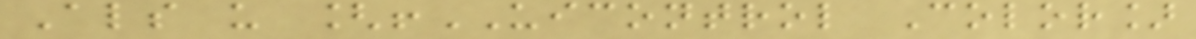Als u [!UICONTROL Color]
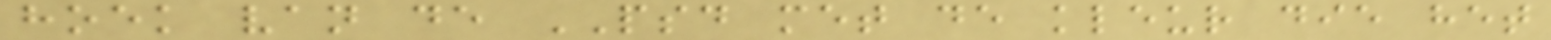hoek van de PSD met de kleur die het
